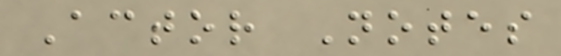Actor Notes
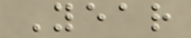Year
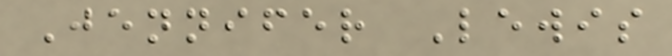Jennifer Lewis
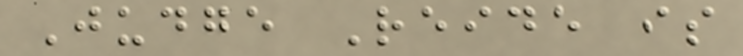Judge Reide is
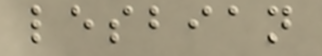lesbian
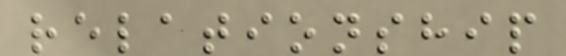relationship
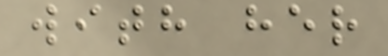with her
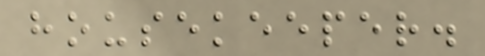housekeeper.
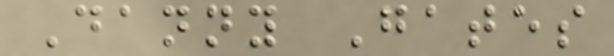Danny Gates
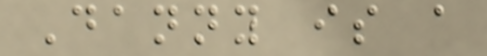Danny is a
